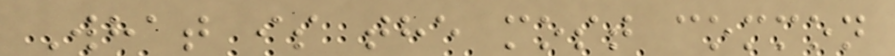What is the most common
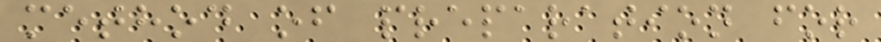method of preparation for
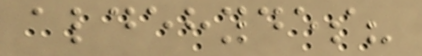aldehydes?
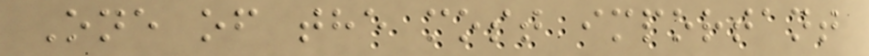One of the most important
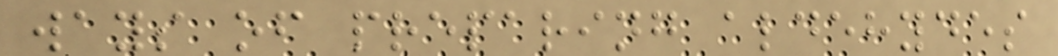ways of preparing aldehydes
